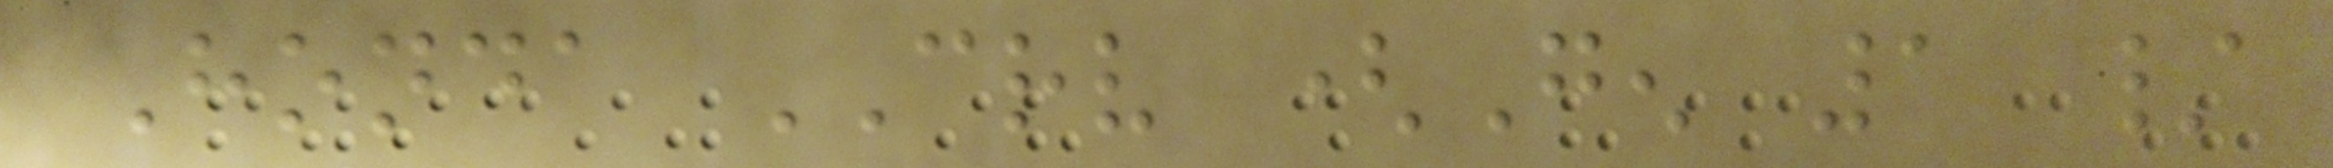Honda CRV (Gen 1 /
